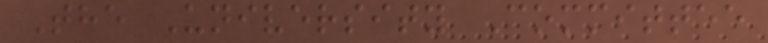The University Committee
